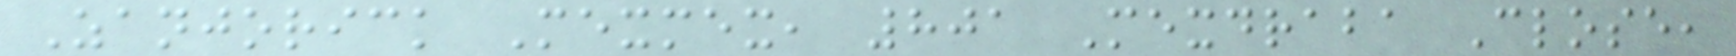Zanjorick Mexmex, 801 Mexdraba Close,
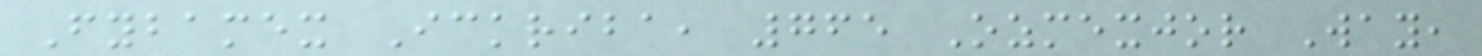Fybamex Ickriba, 765 Ozmexjor Way,
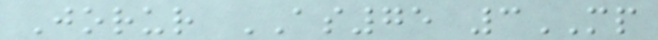Jorur AS75 3MP
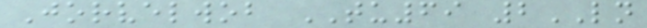Jorvelwob TU69 2LN
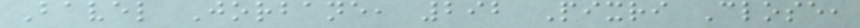Bavel Jorbane, 292 Pixri Close,
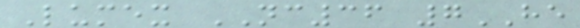Lumex NC36 7HE
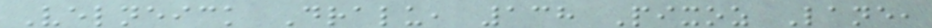Velneick Dralu, 138 Pixoz Lane,
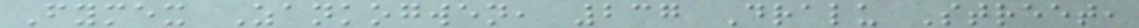Fymex Zankogwen, 237 Dralu Street,
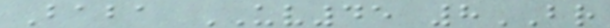Baba UV45 8BR
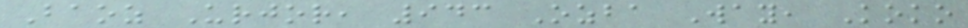Baoz Urjor, 943 Ozba Way, Koko
